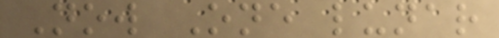Now One lunar
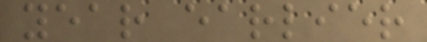year earlier
